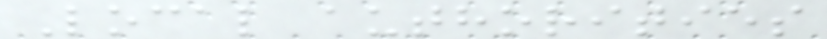Local authorities
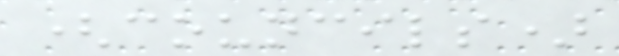(councils)
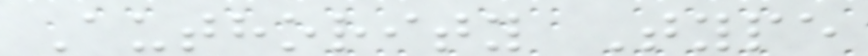Authority Type
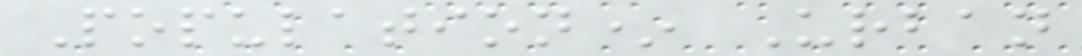Population* Urban
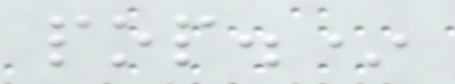pop.*
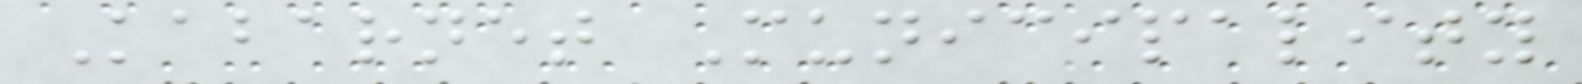Kabarnet Municipality
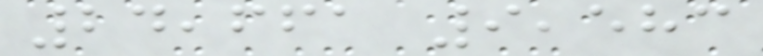24,661 9,583
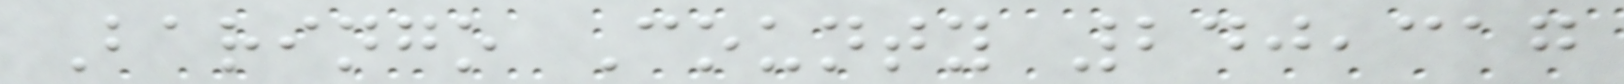Baringo County 240,317
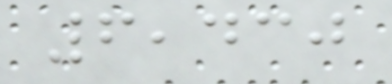6,430
